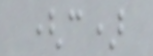(c)
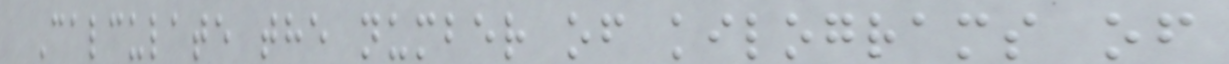Calculate the number of kilograms of
